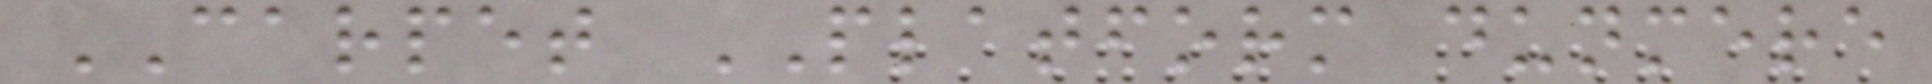CARPET PLATFORM dunmere
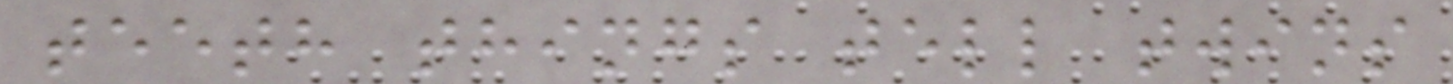teeth things tell twins
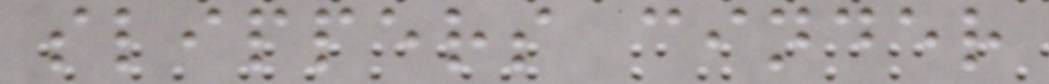slippers cinder
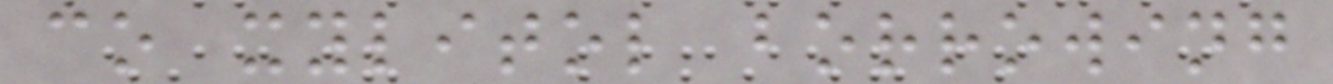co xylitol borrowing
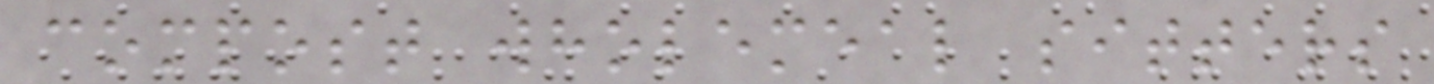compost wholemeal sitters
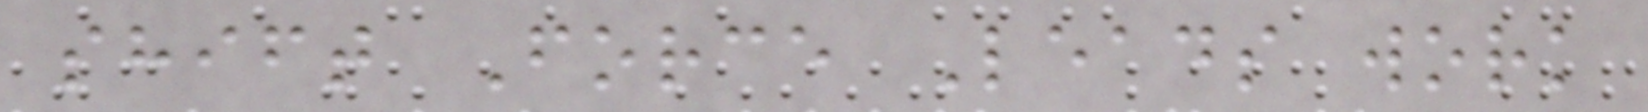shift Force Leads work
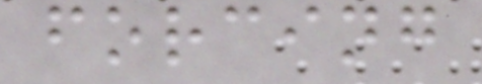forcing
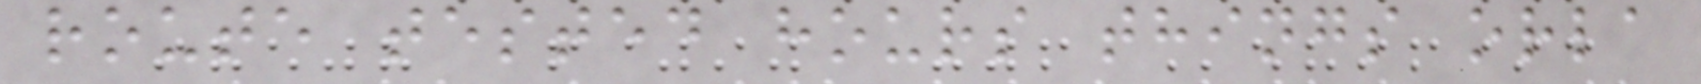route tested hours things orla
